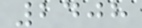2408
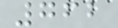762
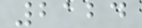2124
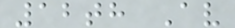12th Av
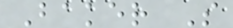Baker S
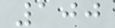100
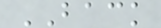BACK
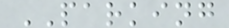PARKING
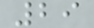29
